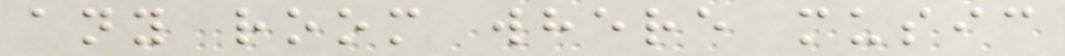any room where music
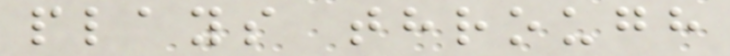plays through
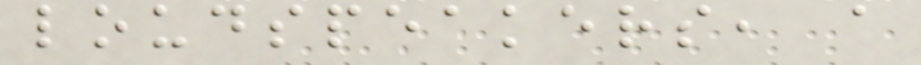loudspeakers, a
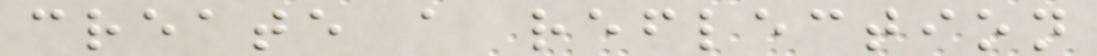create a reflection
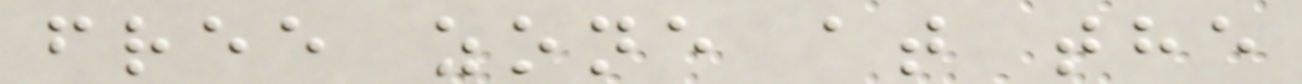free zone at the
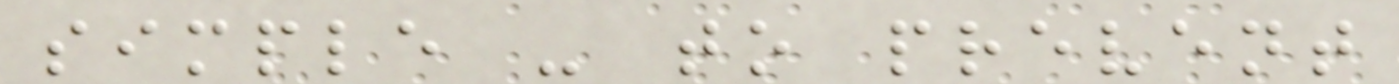simple - to prevent
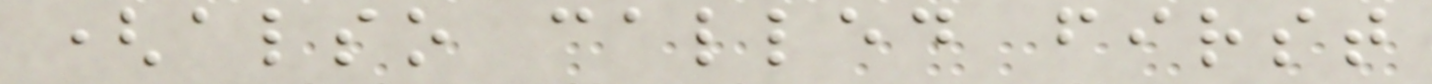(also called first
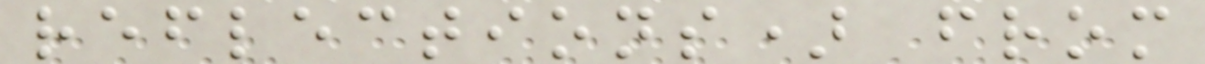reflections) from
